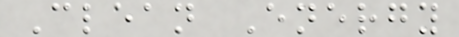Clean Energy
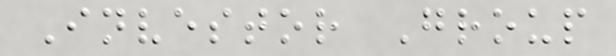Investor Group
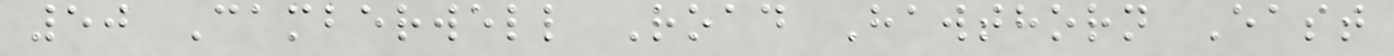50 Camberwell Road Hawthorn East
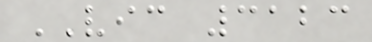VIC 3123
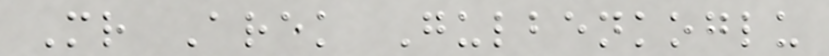Mr Arek Gulbenkoglu
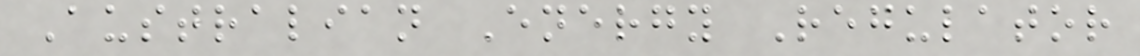Australian Energy Regulator
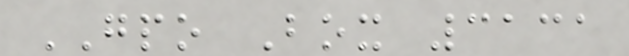GPO Box 3131
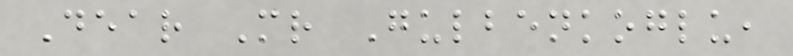Dear Mr Gulbenkoglu,
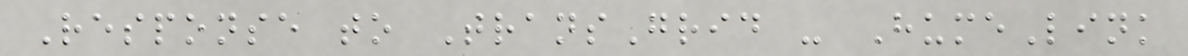Response to TransGrid - HumeLink
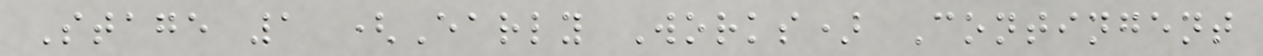Stage 1 (Early Works) Contingent
